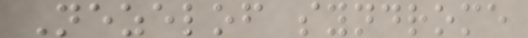Nezelof syndrome
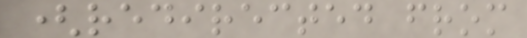(redirected from
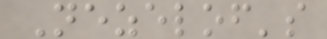Nezelof's
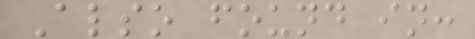Also found in:
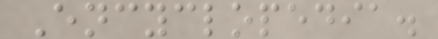Encyclopedia.
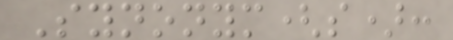Synonym(s):
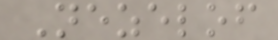Nezelof
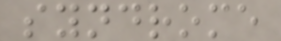syndrome
